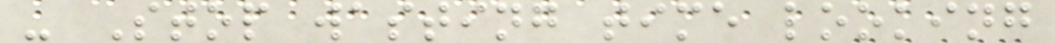- Stop wasting time looking
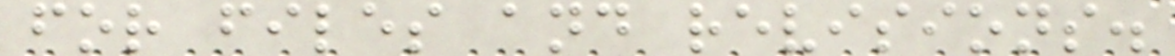for files and revisions.
